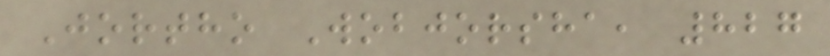Jortho Wobjorsha, 827
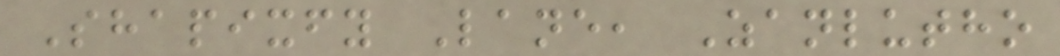Shapixfy Lane, Zanlutho
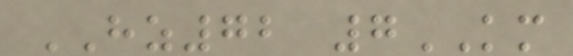HZ72 7KM
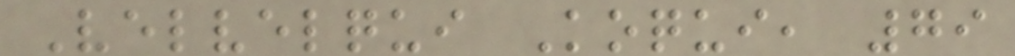Velvelqui Koqui, 79
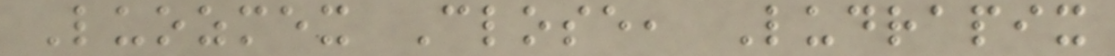Luozmex Close, Ludrapix
